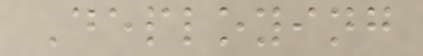Deploying
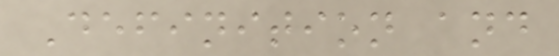Definition and
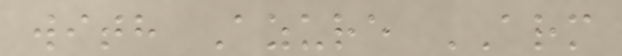with Azure ARM
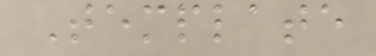Template
